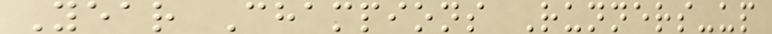Year Champions Runners-up
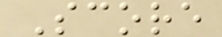Score
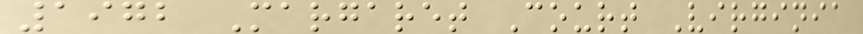1972 Margaret Court Virginia
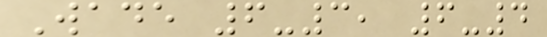Wade 6-3, 6-4
